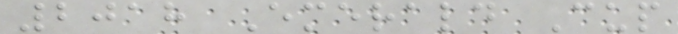2018 Emerald Cup
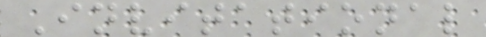Invitational
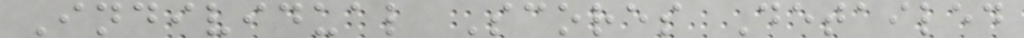Individual Scores Detailed
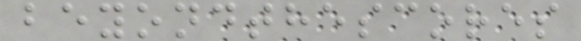beyondthescores
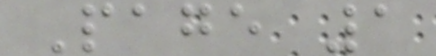Page 1
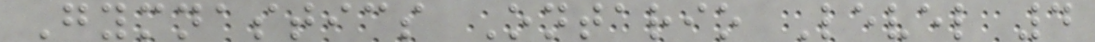Gymnastics Ontario Level 4
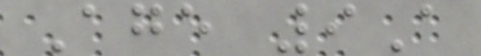Age 9A
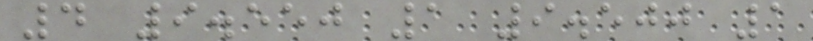4 9.550 1 9.500 1
